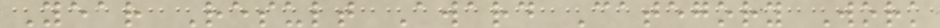Year Result Award Category Work
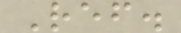Ref.
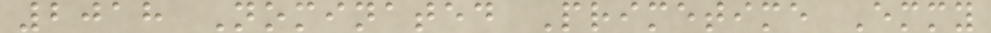2018 Nominated Primetime Emmy
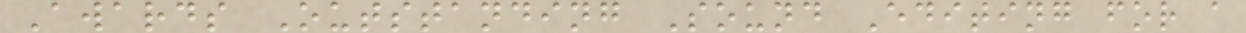Awards Outstanding Sound Editing for a
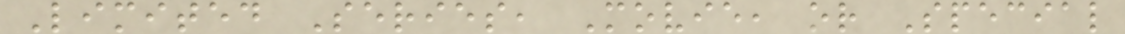Limited Series, Movie, or Special
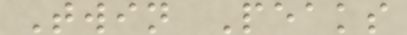Twin Peaks
